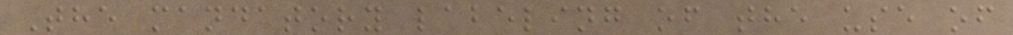The mandatory labeling of the use of
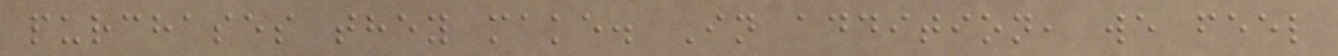purchases they make. In addition, we feel
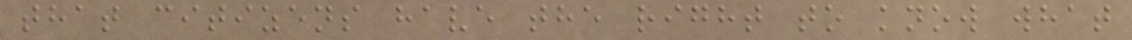that citizens have the right to know what
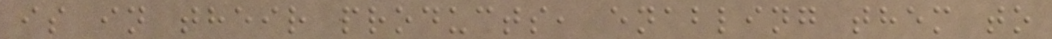is in their products, enabling them to
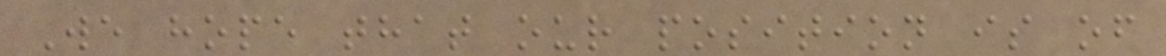We hope that our position is of
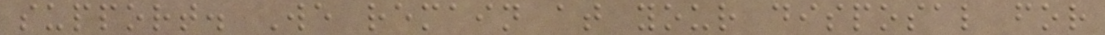support. We remain at your disposal for
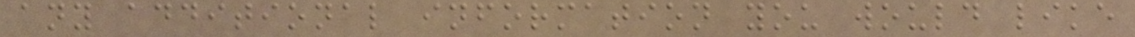any additional information you would like
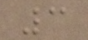3
